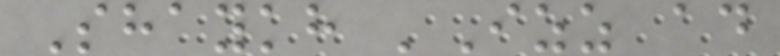Shaykh 'Izz ad
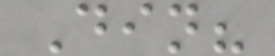Din?
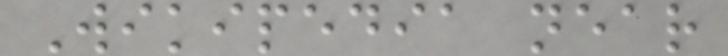Wikipedia near
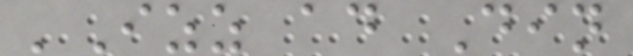'Izz ad Din
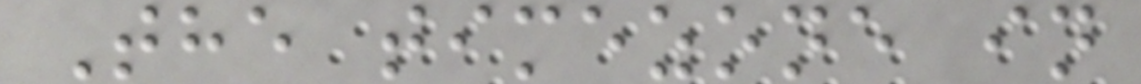The timezone in
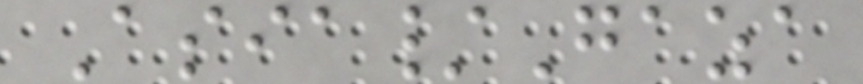Asia/Gaza
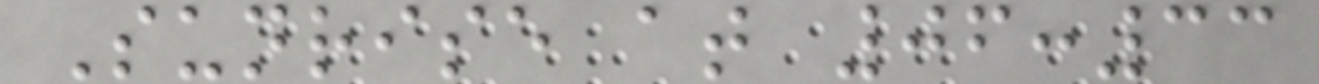Sunrise at 06:33
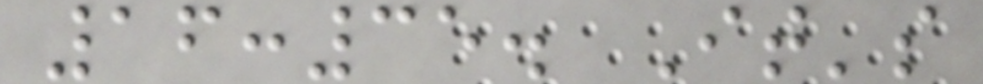16:35. It's
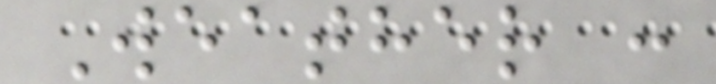Weather :
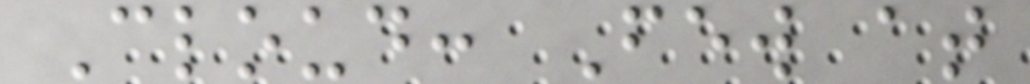Cloud: Few at
